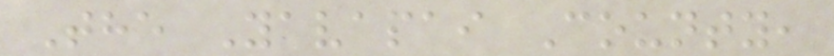The Yavapai County,
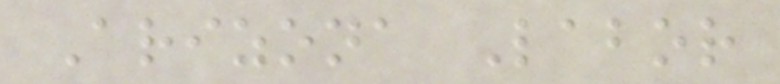Arizona Labor
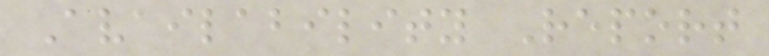Availability Report
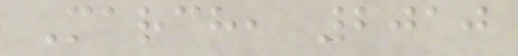March, 2010
